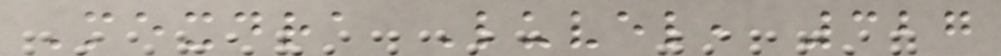Mexdra Luvel, 327
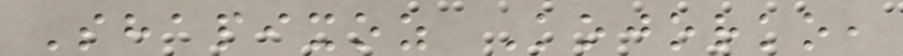Shapixoz Kojorko,
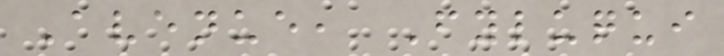Avenue, Fyluqui
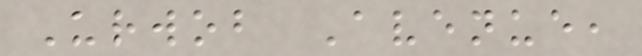Urwob Avenue,
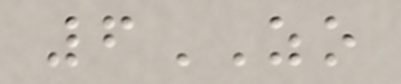6ZO
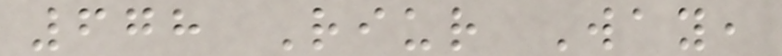678 Riur Way,
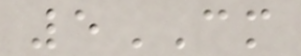5CM
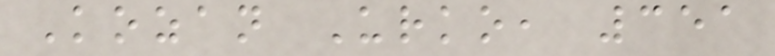Kozan Urko, 351
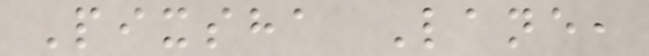Pixsha Lane,
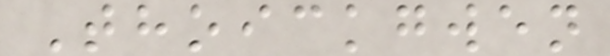Thoickgwen
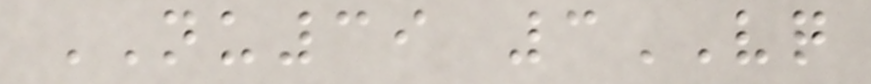NU39 3VQ
